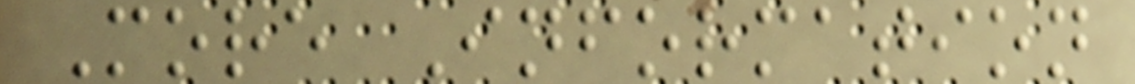More Information
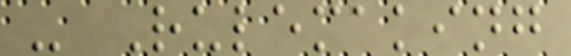- Rulemaking
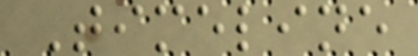Timeline
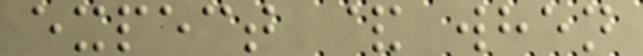expect & when
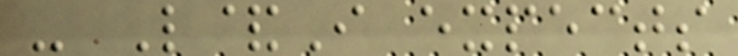- L&I expects
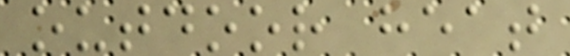outdoor heat
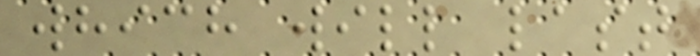which will last
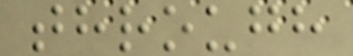through
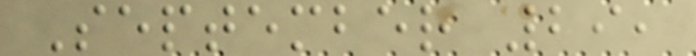September 29,
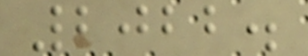2022.
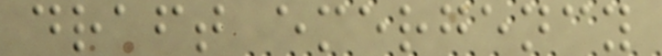draft emergency
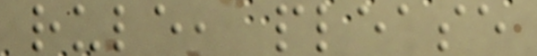rule, please
